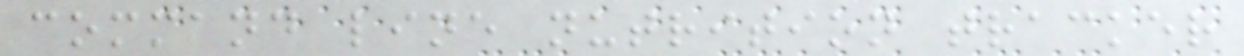command line nutrition tracker
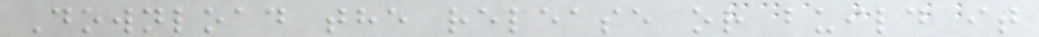Download the release or build it
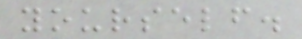yourself.
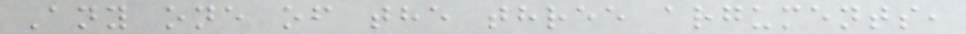Any one of the three arguments,
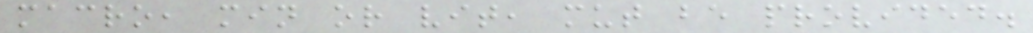macro, min or vit, mut be provided.
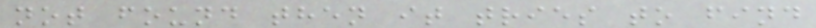not found then it tries to find
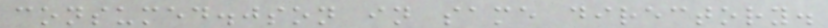consumed.json in same directory.
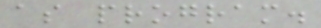as program.
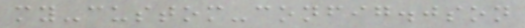my-custom-config.json
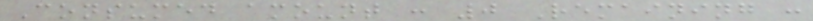Consumed amount : 0 Remaining :
